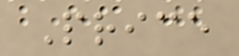Price
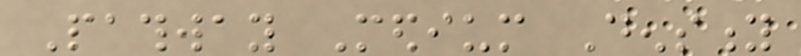Pathway Medium Density
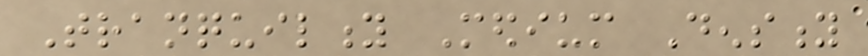Tranquility Medium Density
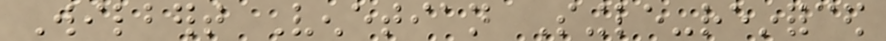Wilbert Venetian Single-reinforced
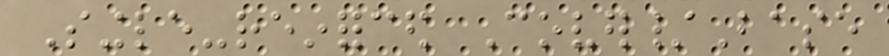Single-reinforced Cover/Base
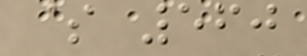$ 560
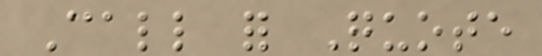Call for Quote
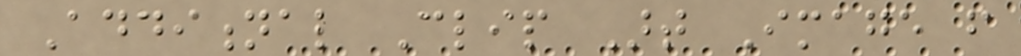Additional Clip Art Image from
